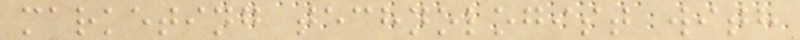marketing technologist with
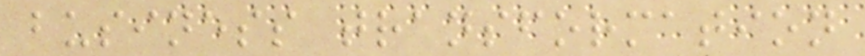business transformation
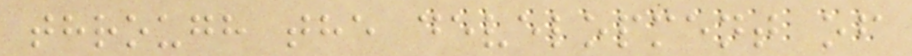through the development of
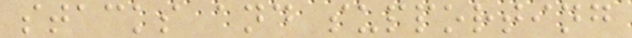stacks and supporting
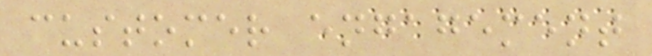customer engagement
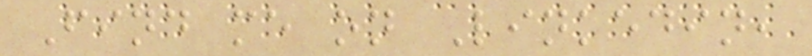Find me on Linkedin,
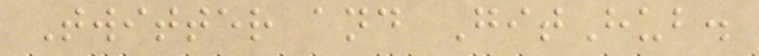Twitter and GitHub.
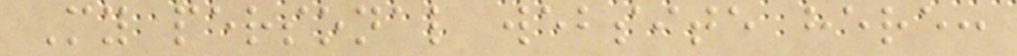My personal website here:
